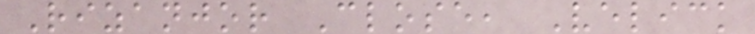Rizanjor Close, Velick
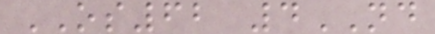OS62 4ND
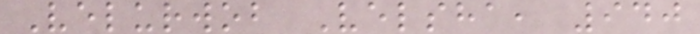Velurwob Velsha, 940
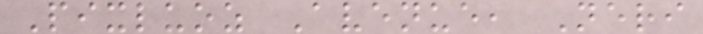Pixluoz Avenue, Neri
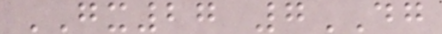GX27 7DG
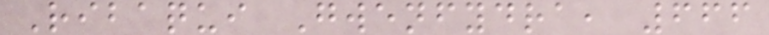Ribaqui Gwenfydra, 666
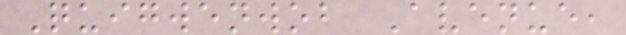Quigwenwob Avenue,
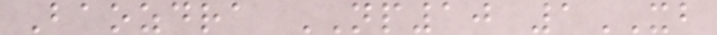Baozdra NP10 1XB
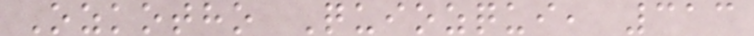Ozkotho Quiozqui, 313
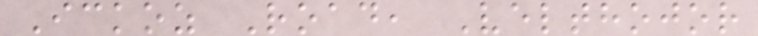Ickoz Road, Velthojor
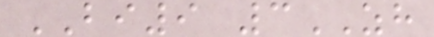BI9 3ZH
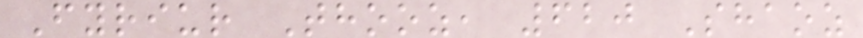Fyriur Thooz, 620 Shaoz
